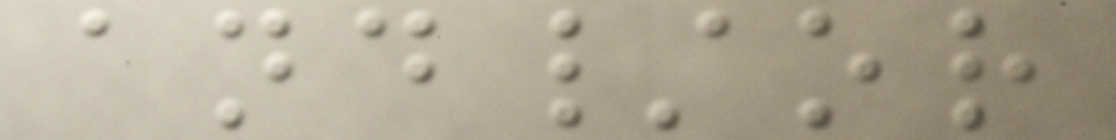and/or
